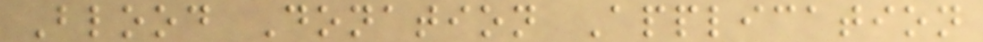Blood Donation Application
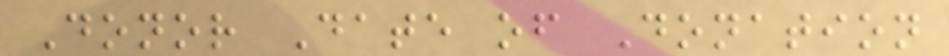Donor Date of Donation
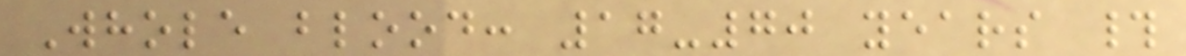Whole blood: 17-70 years #
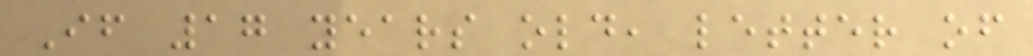If 17 years old, letter of
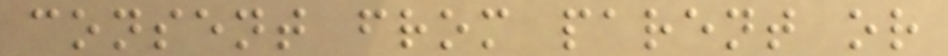consent from parent or
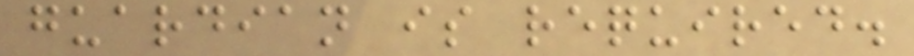guardian is required.
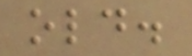old.
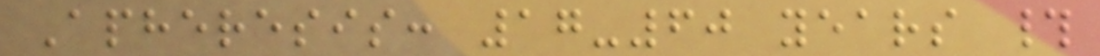Apheresis: 17-60 years #
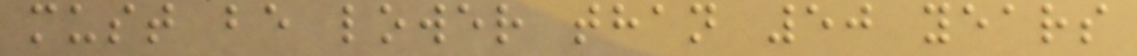must be lower than 50 years
